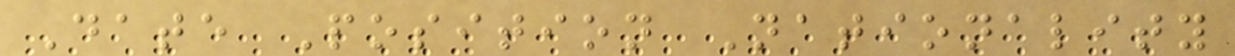Date Position Nationality
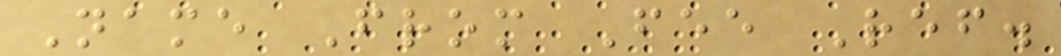Name From Fee Ref.
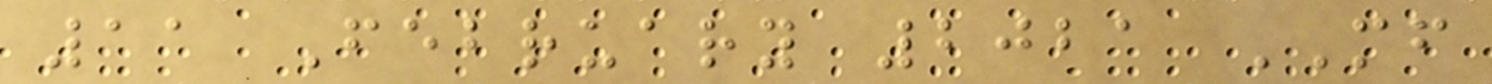11 February 2021 MF
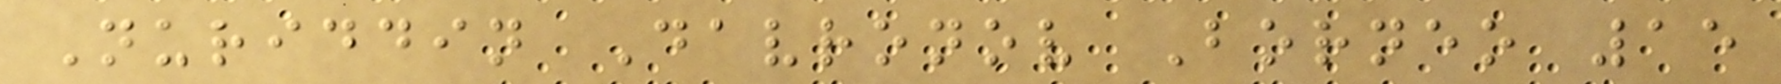Nuriddin Davronov Borneo 15
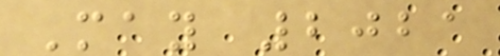May 2021
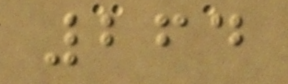264
